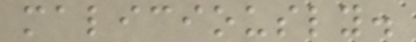maliciously.
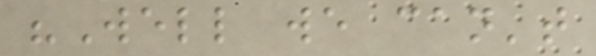"Well we can't
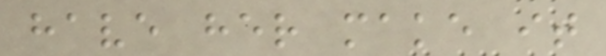have her make it
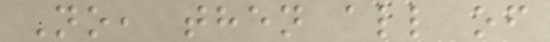No, then all of
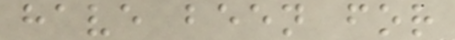have been for
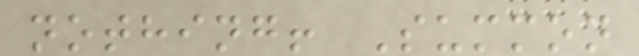nothing! Summon
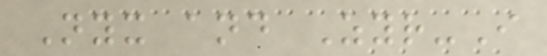Nyx and Zyr-I
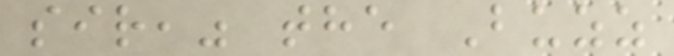sir," the Buzz
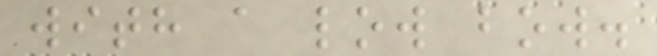with a low bow.
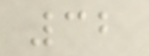32
